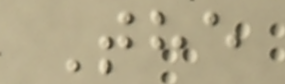The
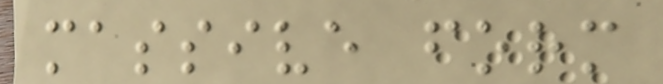massive form
